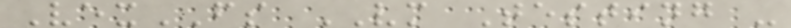VexFS VM Testing -
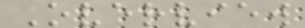Overview
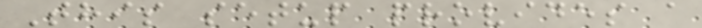This setup provides a
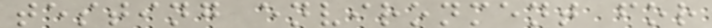testing environment for
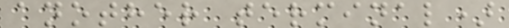another terminal)
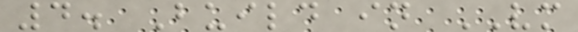4. Build in VM
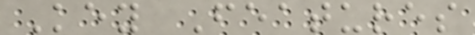Key Features
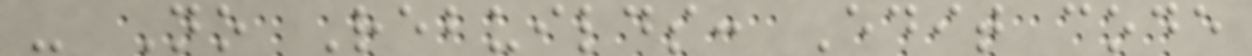- No Rebuilds: Edit code
